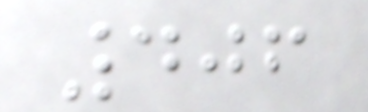406
